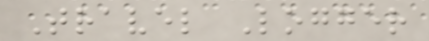Travel Logger
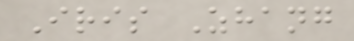Iris Zhang
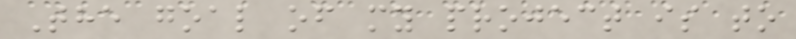The goal of my project is to
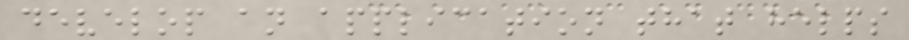develop an application that helps
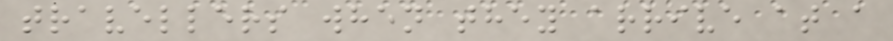travellers when they arrive at a
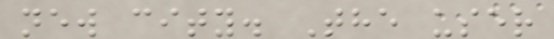new city. The user
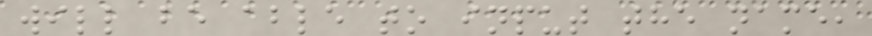will be able to input the name,
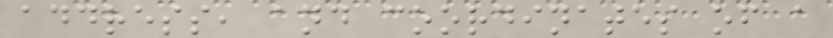address, and coordinates of a
